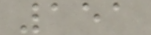151
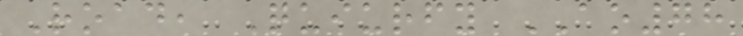Road, Quiurfy AO78
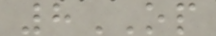8OP
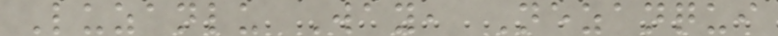Luzanlu Way, Nezanqui
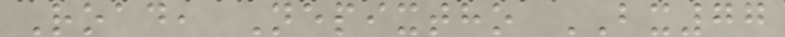Road, Nepixtho BX77
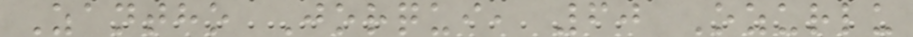Zantho Jorqui, 60 Ozurlu
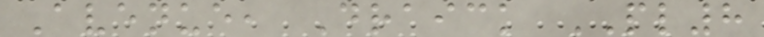Avenue, Draick PL8
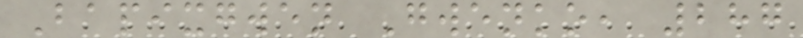Bapixgwen Gwenko, 287
